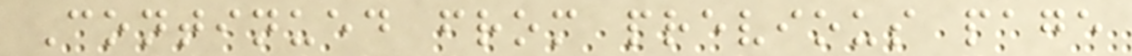Continued from previous page
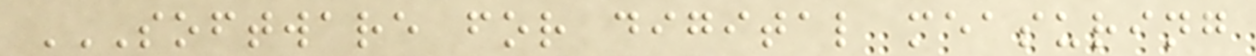SOFTWARE FOR DIGITAL MEASURING
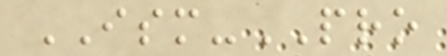ISM-PRO
